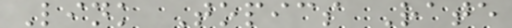Link Topics Rate
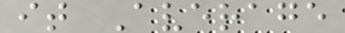it Average
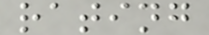rating
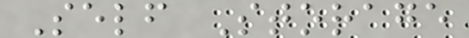Self Storage
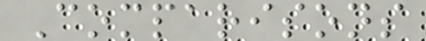Comparisons
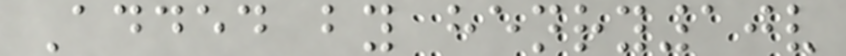Added by henry10v
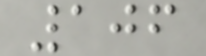106
